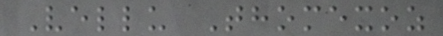Vellu Thomexoz
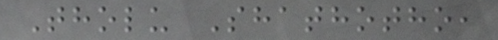Tholu Shathotho,
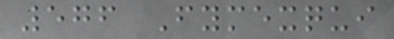576 Fymexqui
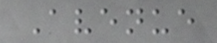Avenue
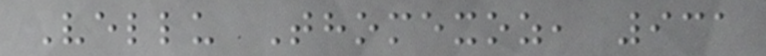Vellu Thomexoz, 931
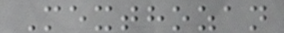Mexthozan
